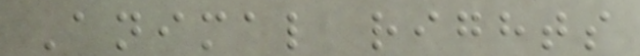Animal rights
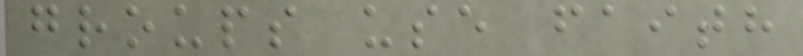groups use faith
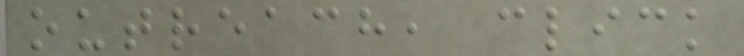outreach, click
